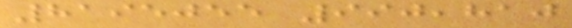8195055 990,810
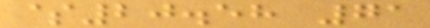$20.58 71
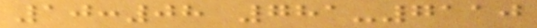10:08 781-7110
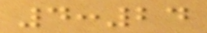4:24
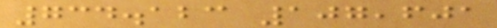734.123 107,601
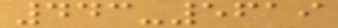443-5619
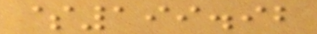$199.92
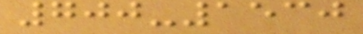700-1530
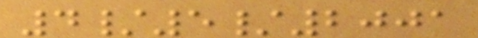4/5/2001
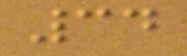34
